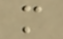m
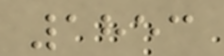1853
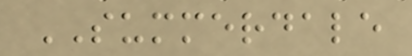SUMMERDALE
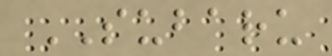SUBARU
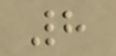8
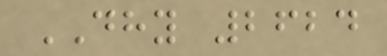DHY 2624
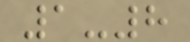1-8
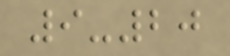9-20
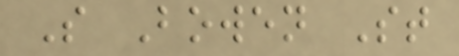S Bowen St
